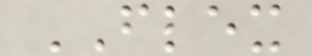FLEX
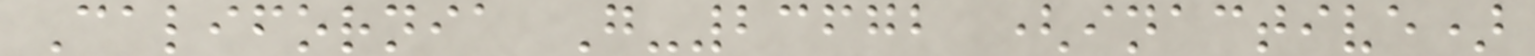California G-23672 (inactive)
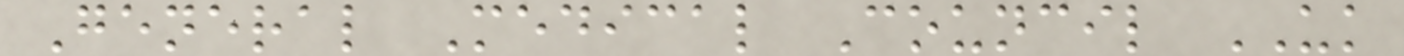General Medical Council UK
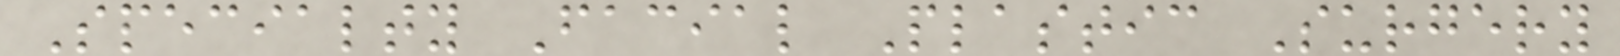Specialty Facial Plastic Surgery
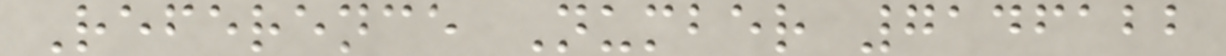Reference Number 7146122
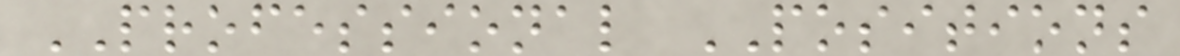PROFESSIONAL POSITIONS
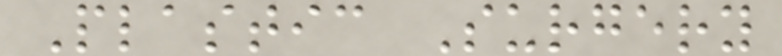Plastic Surgery
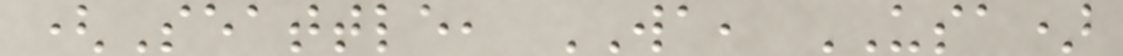(Seattle, WA, USA)
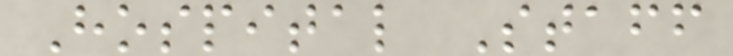Hospital Staff
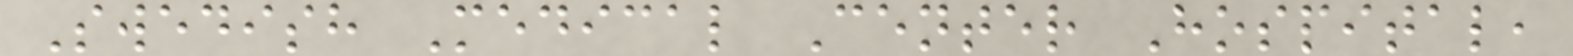Swedish Medical Center Hospital,
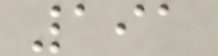191
